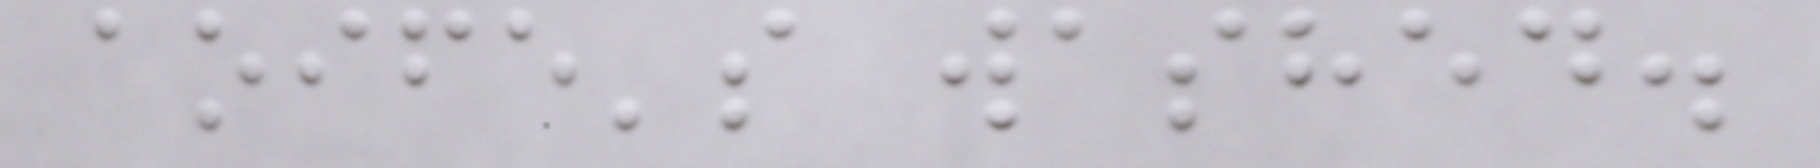aoife's washed.
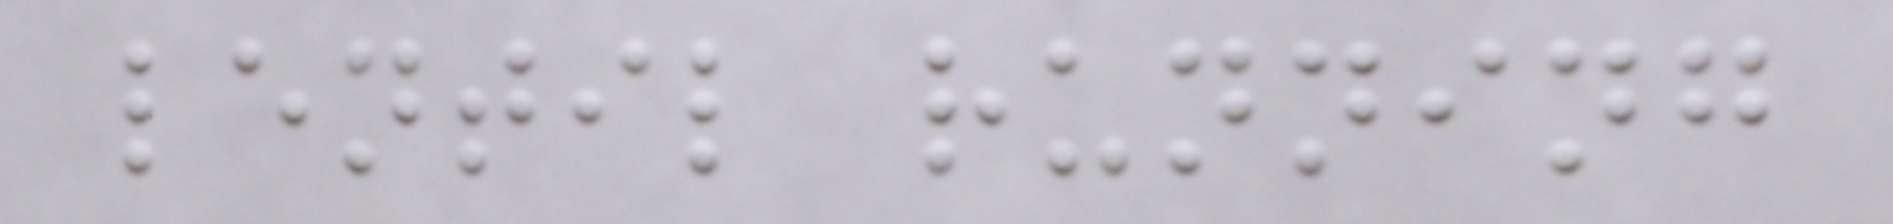lentil running
